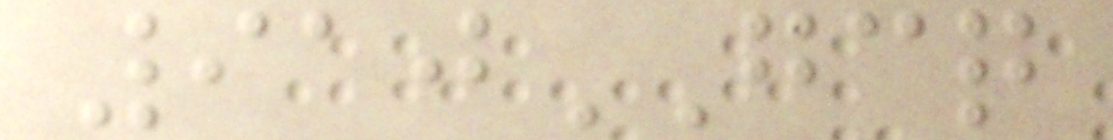910GCQ
